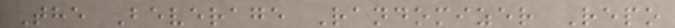The Beverage Randomizer Repo
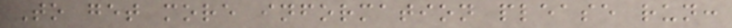To get more information please run:
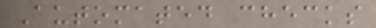Automated checks
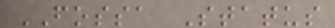FOSSA Status
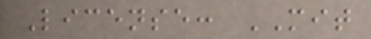License: MIT
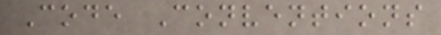Code Conventions
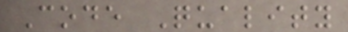Code Quality
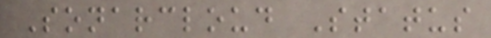Sonarcloud Status
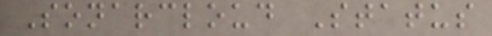Sonarcloud Status
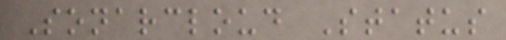Sonarcloud Status
